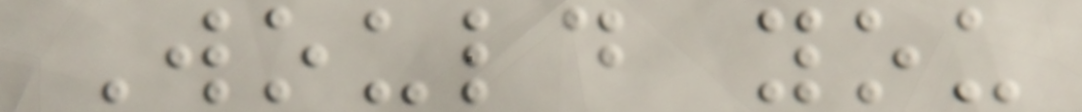Would you
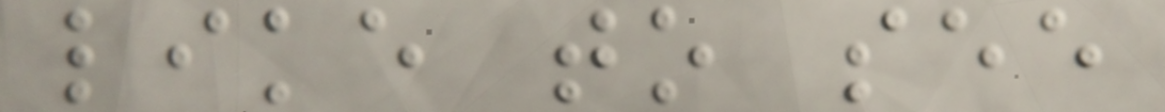like to see
